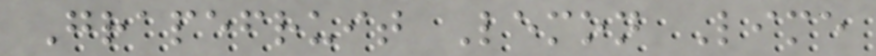Grapefruit Lemon Lime
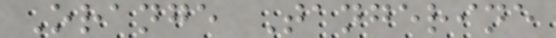Orange Tangerine
